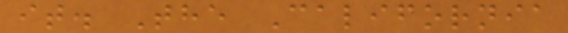it. The California
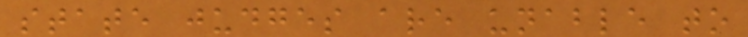state judges are unable to
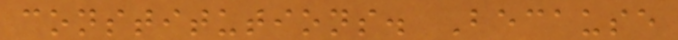constitutions. Because
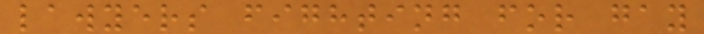lawyers fighting for gay
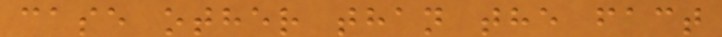case other than the fact
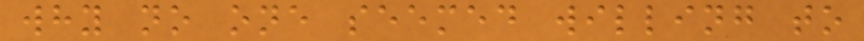why no one seemed willing to
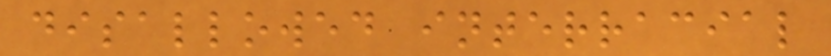disallowed interracial
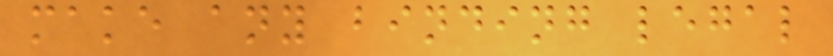make any binding legal
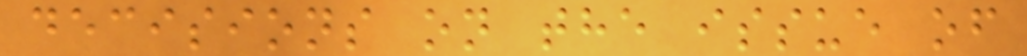decisions on the issue of
